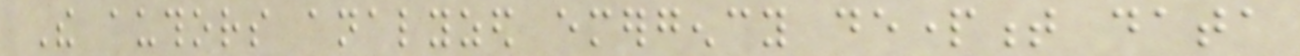The authors analyzed emergency department data
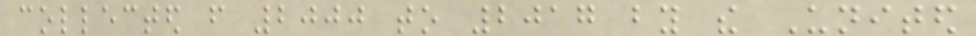collected from 2000 to 2017 by the United
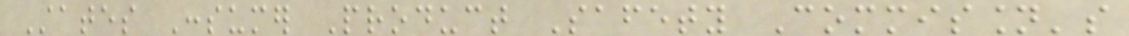States Consumer Product Safety Commission's
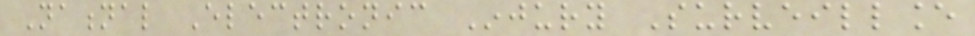National Electronic Injury Surveillance
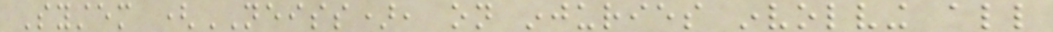System (NEISS), on injuries involving all
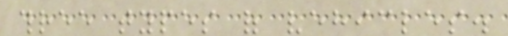three types of vehicles.
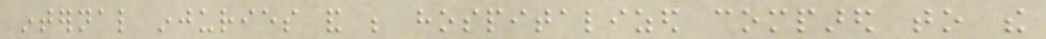internal injuries and be hospitalized compared to the
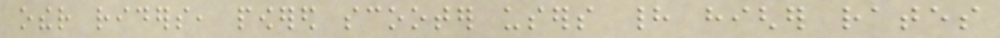other riders, powered scooter users had higher rates
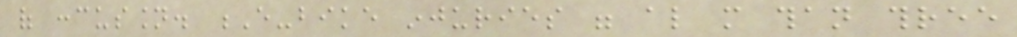of concussion. E-bike injuries were also more than three
